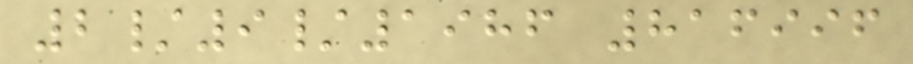2/9/1986 816996
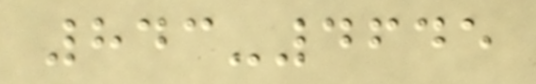843-4645
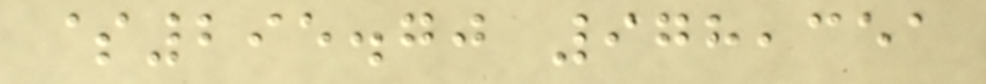$295.70 978,351
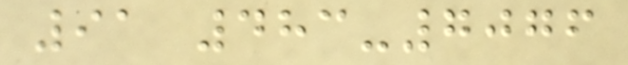91 483-7076
